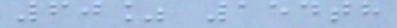60% 154th
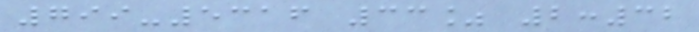799-5316 33% 2:32
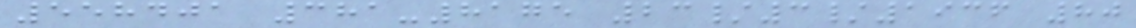558401 381-8175 23/3/1936 80
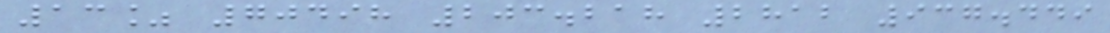13% 70498 203.218 2812 937.449
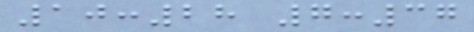10:28 7:37
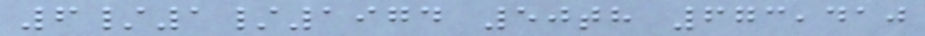6/1/1974 50th 673,410
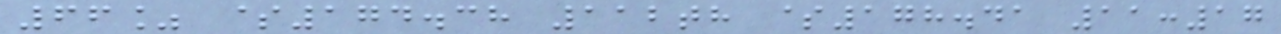66% $174.38 112th $178.41 11:17
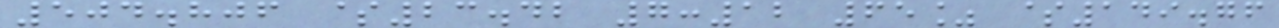504.806 $23.42 7:12 65% $149.76
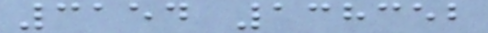3154 138352
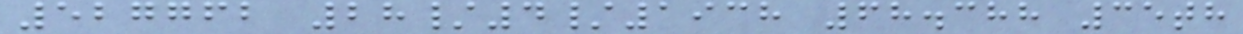527762 28/4/1938 68.388 35th
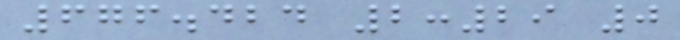676.424 2:29 0
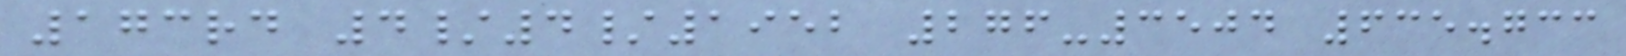173rd 4/4/1952 276-3504 635.733
